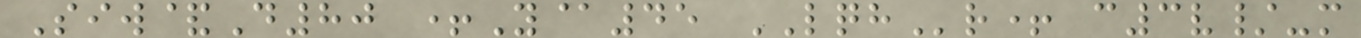Siw&D80 +Y@45 LQHr+ c3v/-m
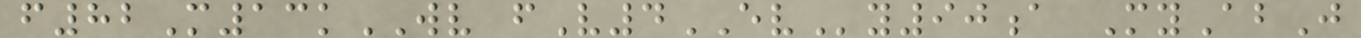f82M13kWV fV4EVy90a MyAbJ
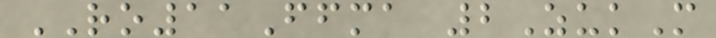RO11Ffma 2ZukM
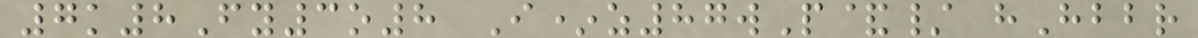7k8Fy3o8 I*z87wP&/ hHbbr
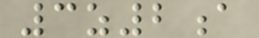3z2a
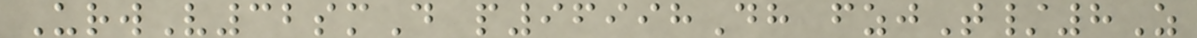UrwV32smD p96998Dh fzjT/8Z
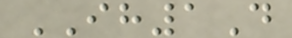IH1D
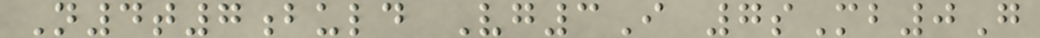N4t7buld Vg3I 7sMb0G
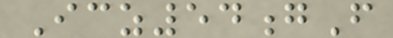Icz54gF
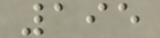195
